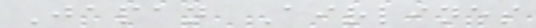Japan Airlines
